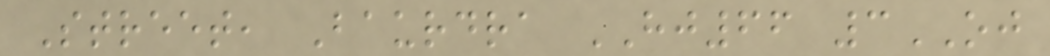Street, Baurdra HJ66 3OJ
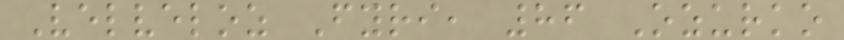Velveloz Fyri, 86 Ozurko
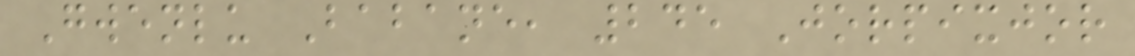Gwenlu Babane, 245 Jorpixjor
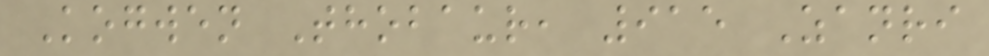Kogwen Thobaur, 915 Zanri
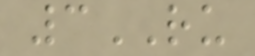3RU
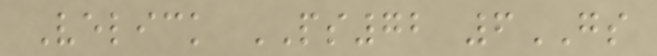Velick PS72 6GS
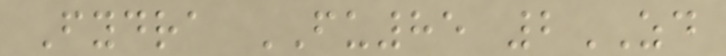Fydra FU85 2ZD
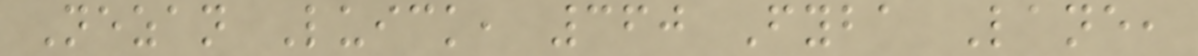Nezan Luick, 360 Fyba Lane,
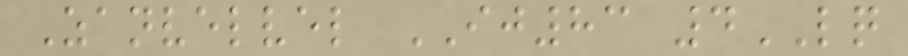Zanvelvel IJ83 4LQ
